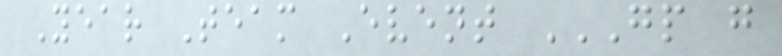Year Team Event GP G
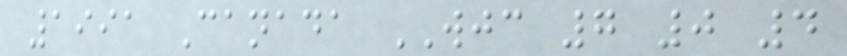1991 Canada WJC 7 0 4
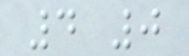4 0
